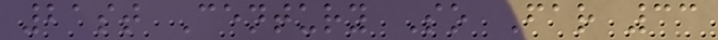21st Century So Far 33
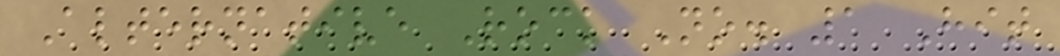Alternative Rock No. 1 Hit
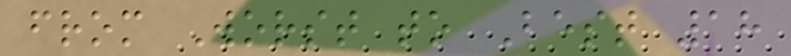from Worst to Best 18
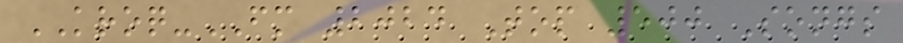KROQ-FM 2024 Top 500 Songs
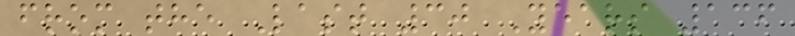from the Last 30 Years 136
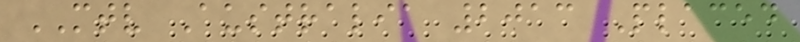MTV Australia 2013 Placed
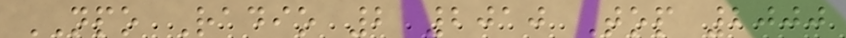NPO Radio 2 2010 Top 2000
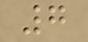7
